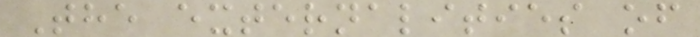The externalities of
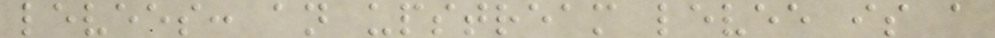levees: an upstream levee is a
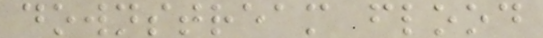downstream flood
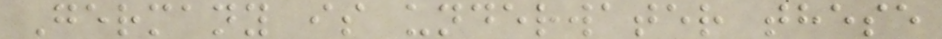Germany is underwater these
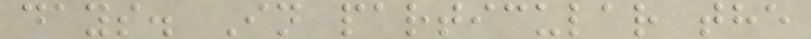days. In particular the
